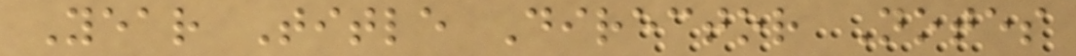Year Title Director Notes
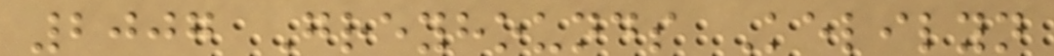2007 Greyhounds Kelilyn
